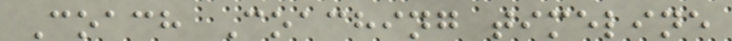Coach Coaching timeline
